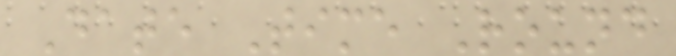Date Time Round
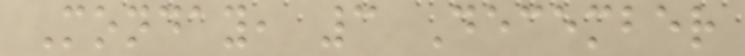Monday, 3 December
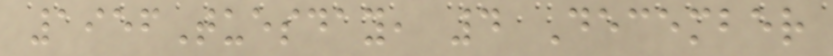1956Tuesday, 4 December
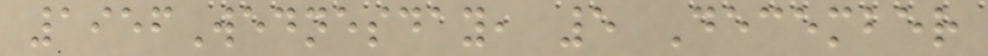1956Wednesday, 5 December
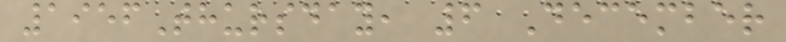1956Thursday, 6 December
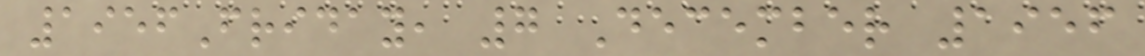1956Friday, 7 December 1956
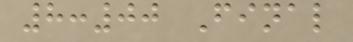8:00 Final
